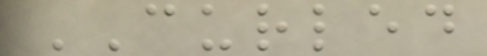CURLED
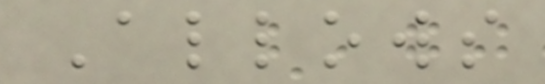Allows
